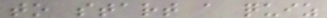to start a quiz
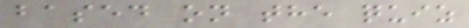based on the quiz
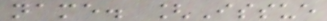name. [Issue
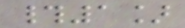#1]
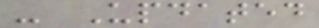- Updated
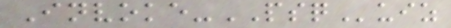Invoke-PSQuiz
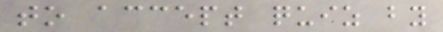to accept quiz by
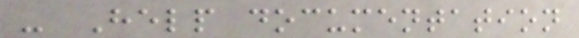- Help documentation
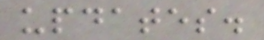updates.
